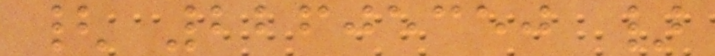{ 22605350 }
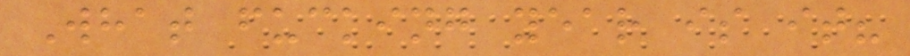What fucking year is it?
